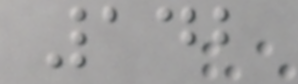142
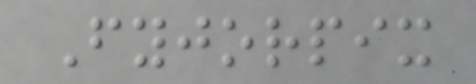Fyjorpix
